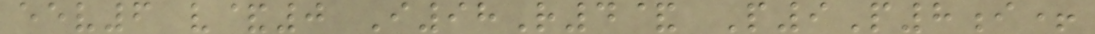eev6 v&0 I98R4& P9P8i+
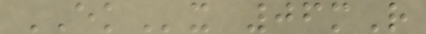EKx 06mR
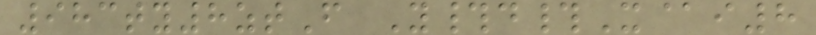983ty8ztF Y#d#X@i8
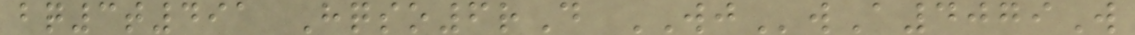bq3t491 Hqso6rD WJwA4079W
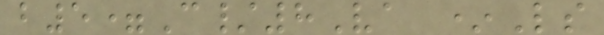b5=C/8Va *Ls
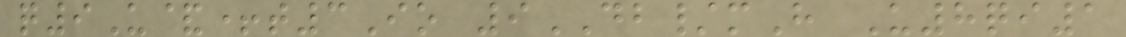q9U&+t3Io 9DB/mH U8qi1
